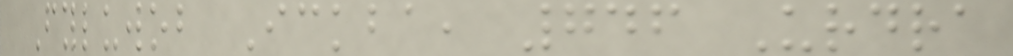Fyluwob Ickba, 746 Urdra
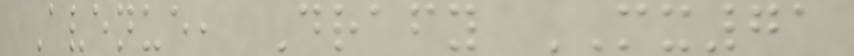Avenue, Drafy MX71
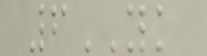6YK
